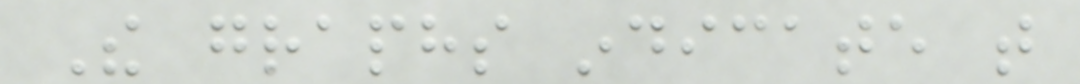The graphs indicate that
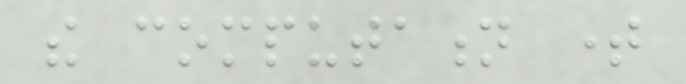the computation time
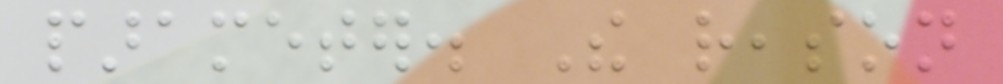parameter. The reason
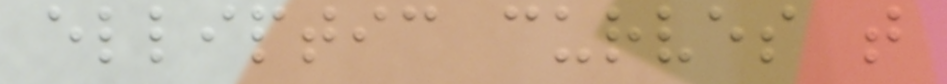elliptic curves that
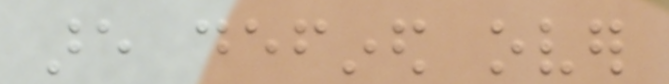are defined over
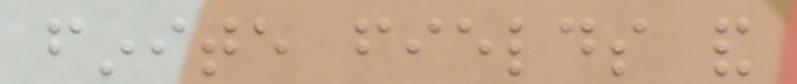finite fields and
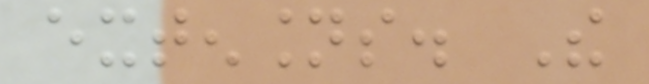extensions. The
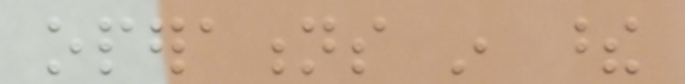operations in these
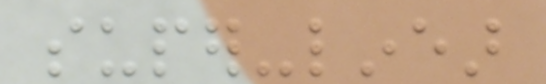super-linear
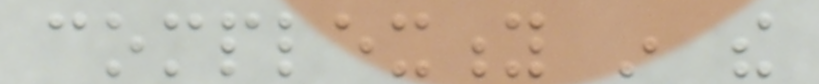complexity in the
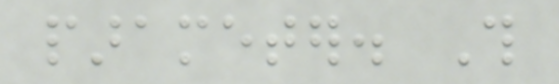parameter. This
